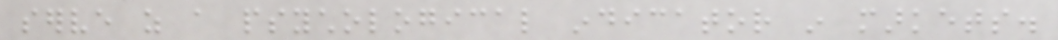serve as a psychological indicator in markets.
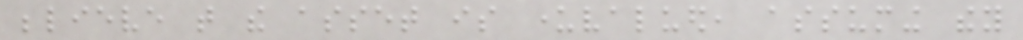believe that the asset is undervalued, assuming they
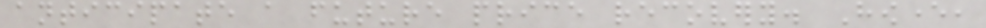anticipate a future price recovery. However,
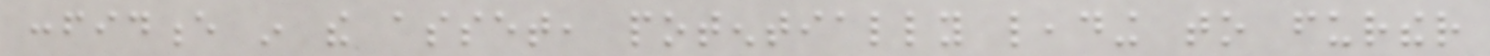confidence in the asset, potentially leading to further
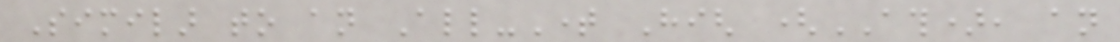Similar to an All-Time High (ATH), an
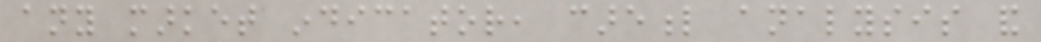any market indicator, careful analysis and
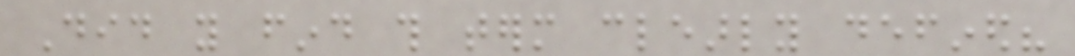Did you find this term clearly defined?
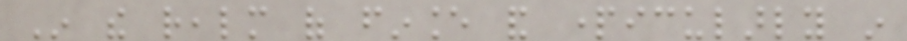In the realm of finance and particularly in
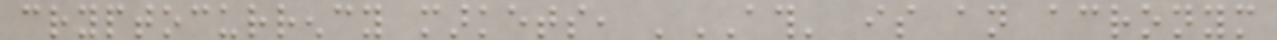cryptocurrency markets, 'ATH' is an acronym
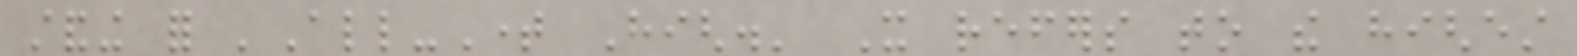standing for 'All-Time High.' It refers to the highest
